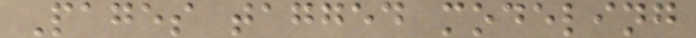Pages tagged modeling
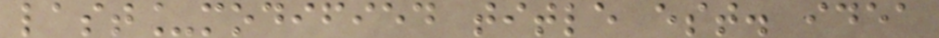last_modified title est. idea
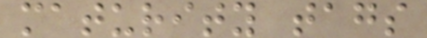maturity tags
